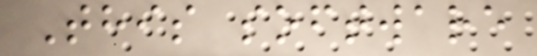This software
